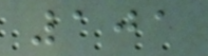101
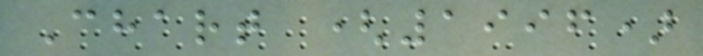Chart (1996)
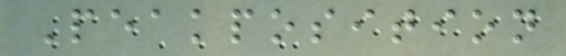Peakposition
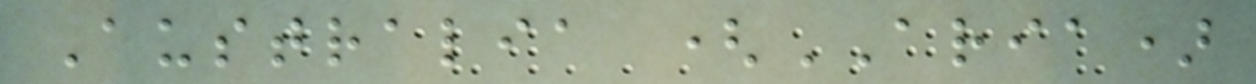Australia (ARIA)
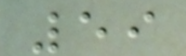59
